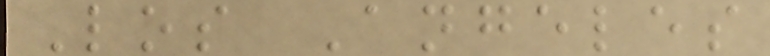Los Angeles
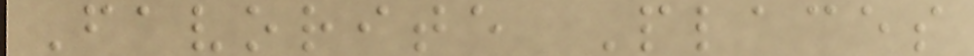Favorite Places
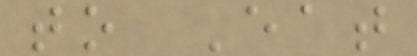to Eat
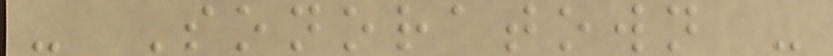- Sonoratown -
